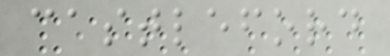castleford
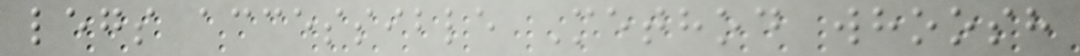legs accessible Method whoosh
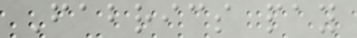Fabrics pay
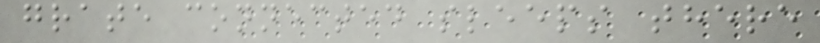grate connected sleeps there
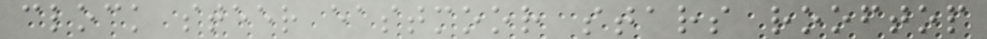clock steer eastmoor stars rooftop
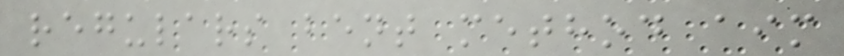regulars bent method aim
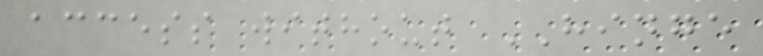access without HINGE
